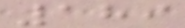189
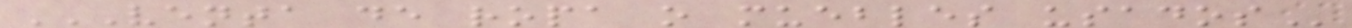VENTA DE ROPA O MUEBLES USADOS
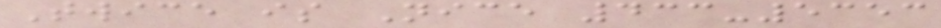Twice is Nice 433-5353
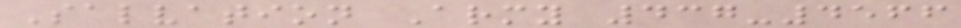Salvation Army 437-4566
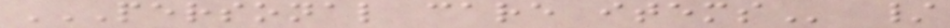PERSONAL CARE ITEMS /
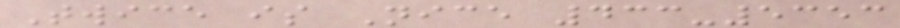Twice is Nice 433-5353
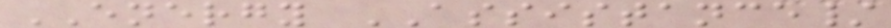ENERGY ASSISTANCE/
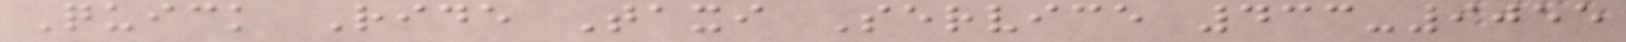Quick Ride Taxi Service 433-9055
